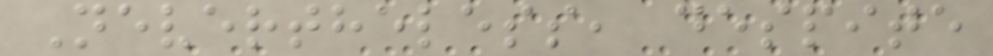Nevertheless, despite
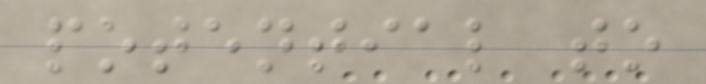potential to
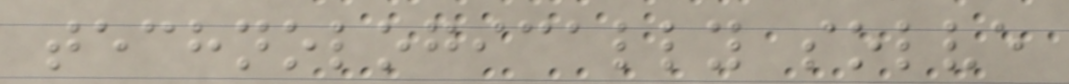technologically solve
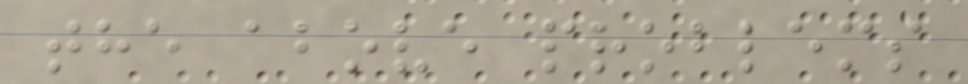the above problems
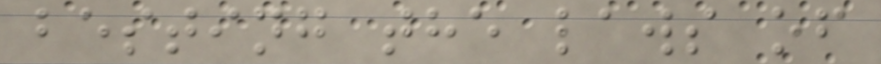besting the laws of
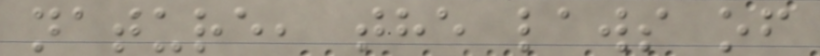nature, the laws of
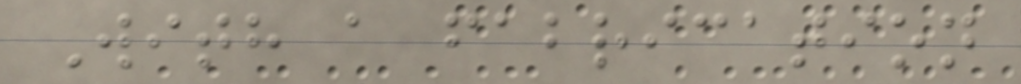With a fabrication
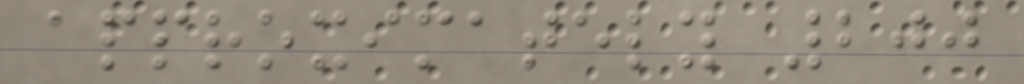approximately 200
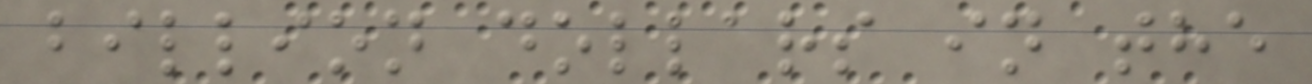billion dollars in the
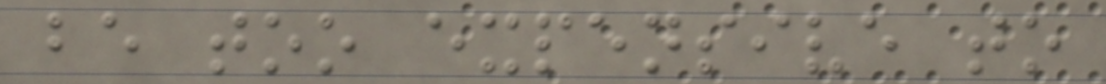be too expensive to
